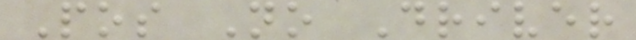Pos No Driver
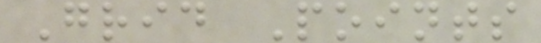Grid Points
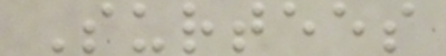Surtees
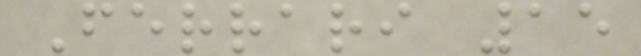Ferrari 15
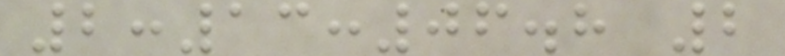2:13:06.8 2
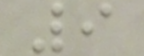9
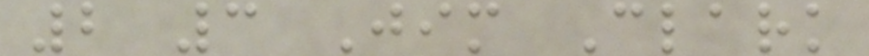2 3 Jim Clark
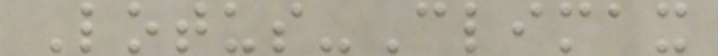Lotus-Climax
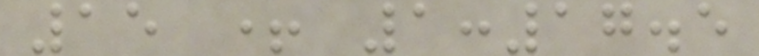15 + 1:17.5
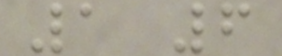1 6
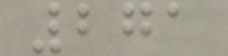271
